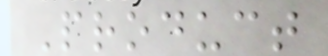Product
